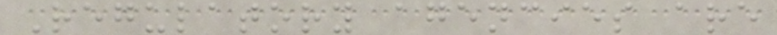Regulatory agencies are
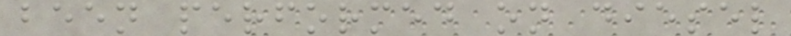been performed on diesel
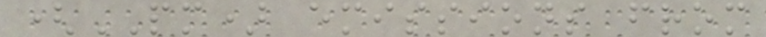(PM) emissions from
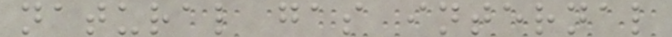natural gas internal
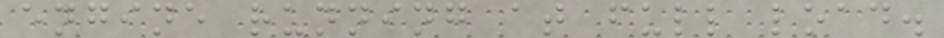engine running at full load.
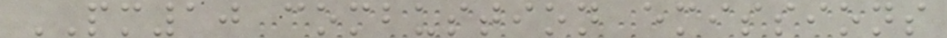PM10 combustion emissions
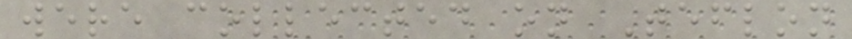were collected on Teflon
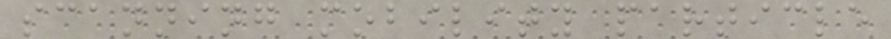scanning mobility particle
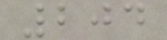204
